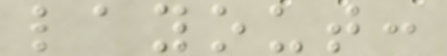layout:
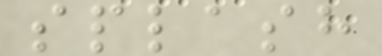splash
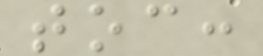toc:
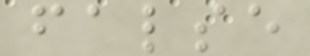false
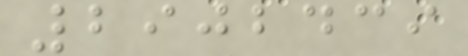2902439
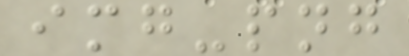img-png
